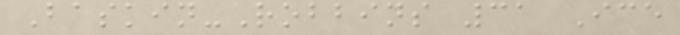Baskin-Robbins 31 Ice
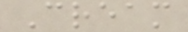Cream
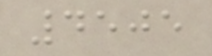4505
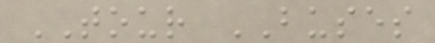TOUR BUSES
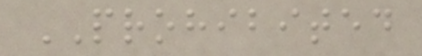PROHIBITED
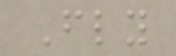Fly
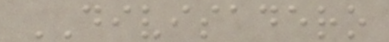DIVISADERO
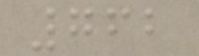762
